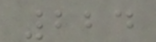224
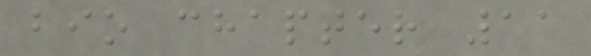bio chapter 11
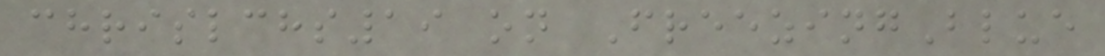chrislchs19 on FreezingBlue
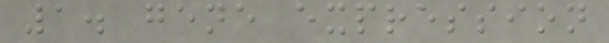1. gene expression
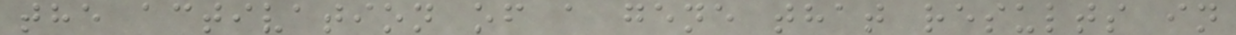the activation of a gene that results in
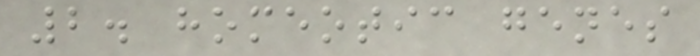2. homeotic genes
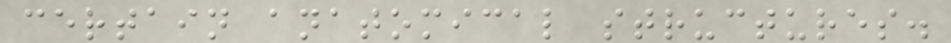certain anatomical structures.
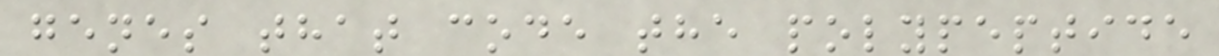genes that code the polypeptide
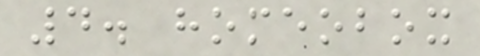4. homeobox
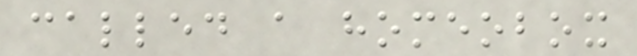called a homeobox
